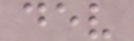dev
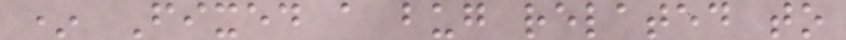* Fixed a bug related to
